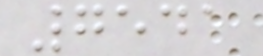7541
